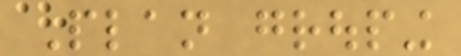Plan grouping
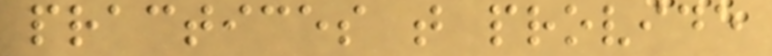practices that provide
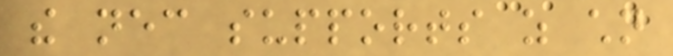the necessary supports as children
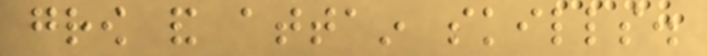grow and attain skills.
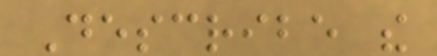Describe the
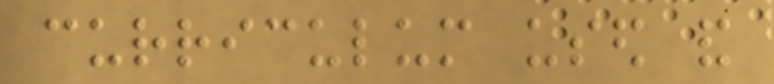curriculum used and
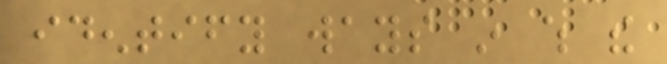identify ways in which the
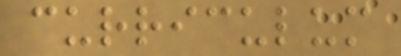curriculum
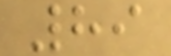89
